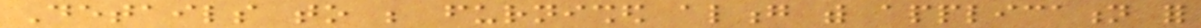Details to be furnished along with application for
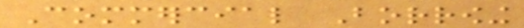Commercial Borrowing
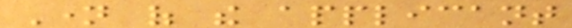Name of the applicant
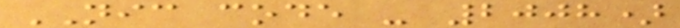NIC code - 2008)
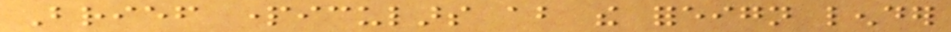Brief particulars about the foreign lender
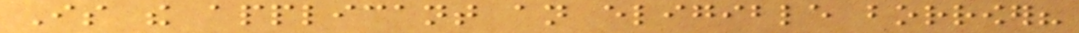Is the applicant an eligible borrower?
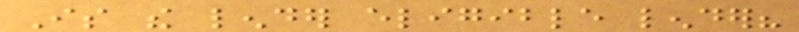Is the lender eligible lender?
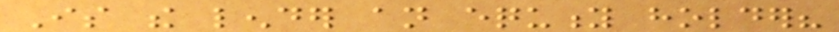Is the lender an equity holder?
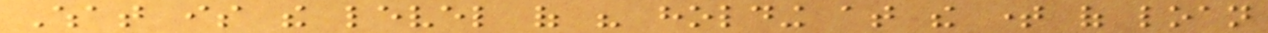What is the level of his holding at the time of loan
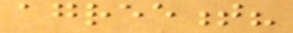agreement?
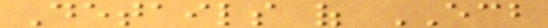Details of ECB
